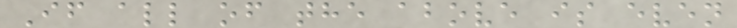If all of the above is even
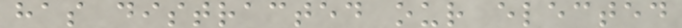has distracted our elected
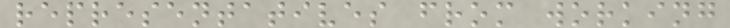representatives from working
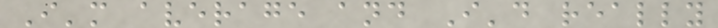I'm average and I'd really
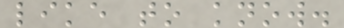like to know.
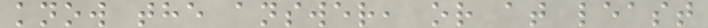know the answer, or at least
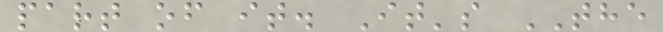part of it. It's THE
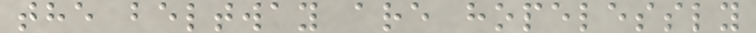the beltway are hopelessly
